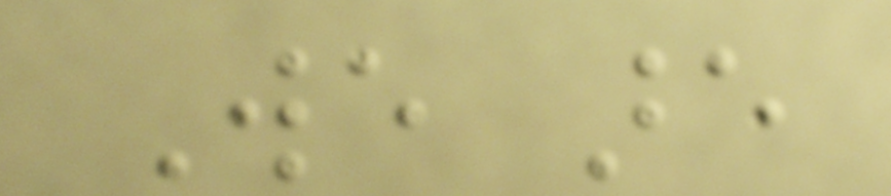We are
